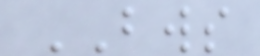BWS
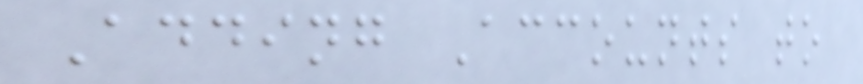Adding Accounts to
